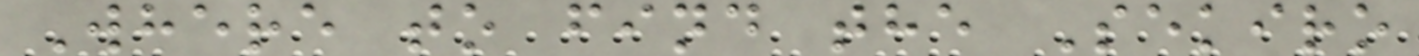Where to find the Sekiro
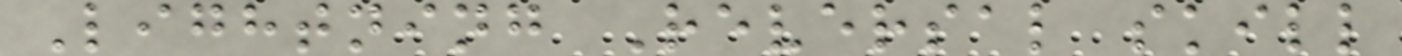Lightning Reversal skill
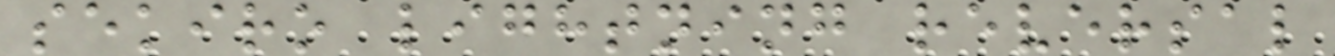sekiro lightning reversal
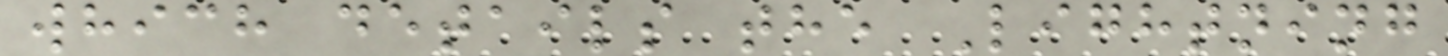which details the Lightning
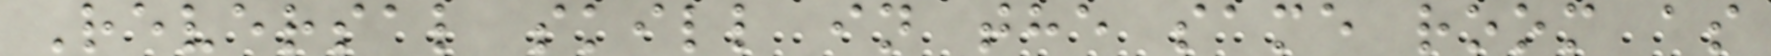Reversal skill in the same room as
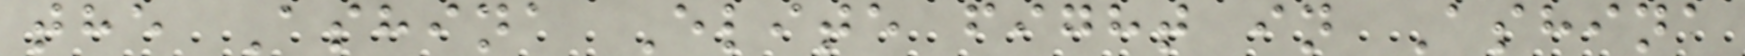the Ashina Elite fight in Ashina
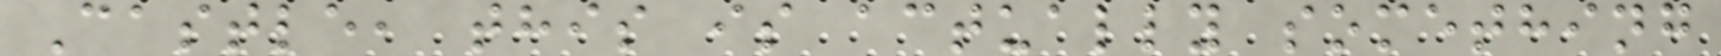Castle, this is actually something
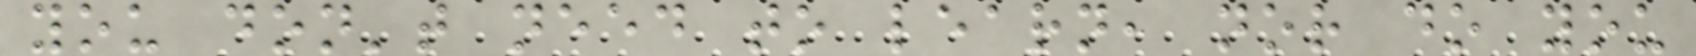you don't need to learn, nor do you
